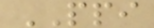PPI
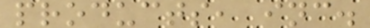products, inc.
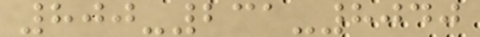800-231-8040
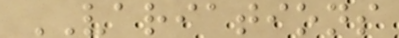VARIATIONS
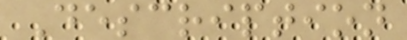Description
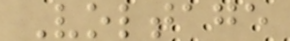Voltage
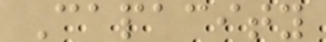Capacity
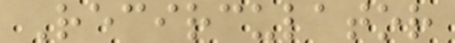Recirculator
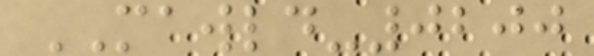MAWLD-0200
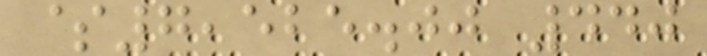$7,525.00 440
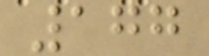177
